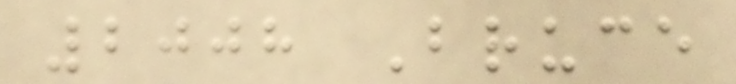2008 Bruce
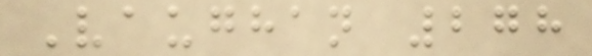Vaughan 278
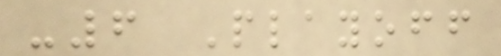-6 Playoff
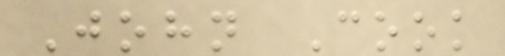John Cook
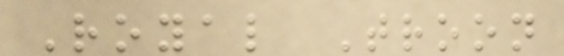Royal Troon
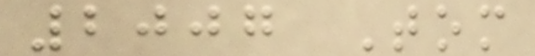2007 Tom
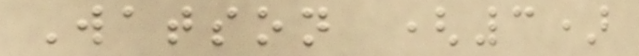Watson (3)
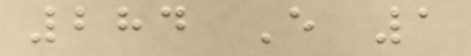284 E 1
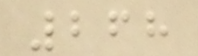268
